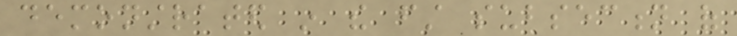demonstrated in the first subsection of
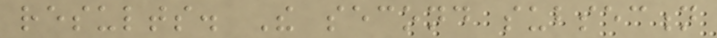results. The second subsection
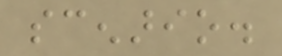scenario.
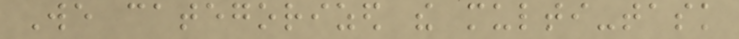We categorized the multi-task
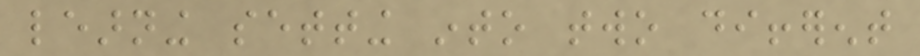learning setting into two different
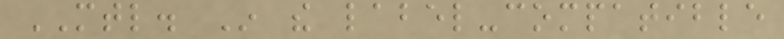MTL. In the label-compatible
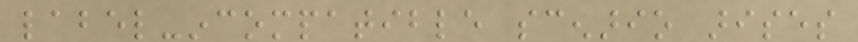label-incompatible scenario arises
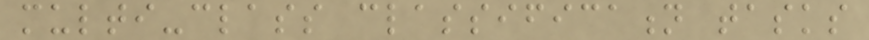multi-class classification tasks
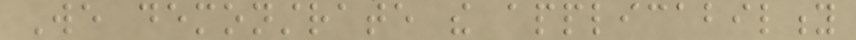We demonstrate the applicability
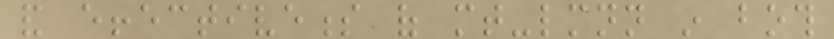and effectiveness of mt-lmnn in both
